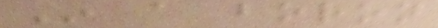In a boron
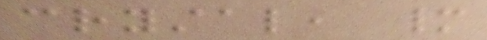crystal, many
